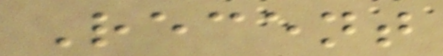Recent
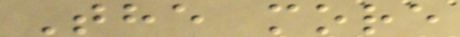The more
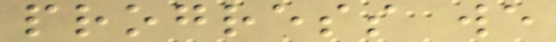progress we
